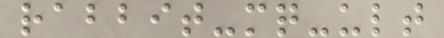rabbit-mq-ult
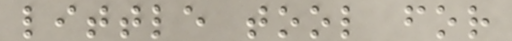little tool for
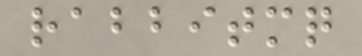rabbitmq
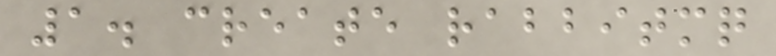1. create rabbitmq
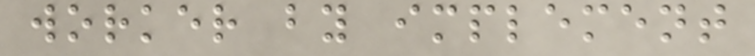worker by implement
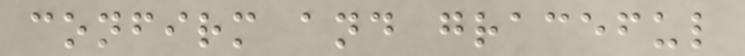confirm and graceful
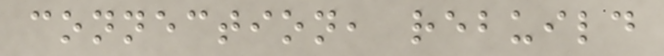connection, rebuild
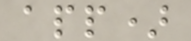app)
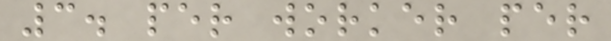3. per worker per
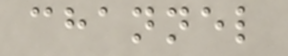channel
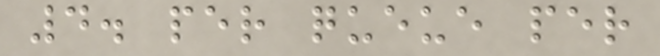4. per queue per
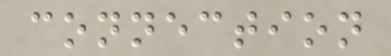connection
